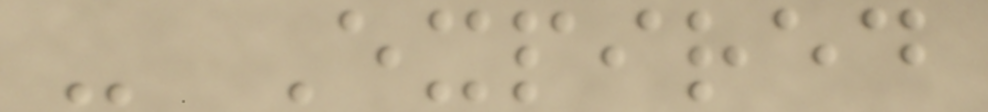- Expired
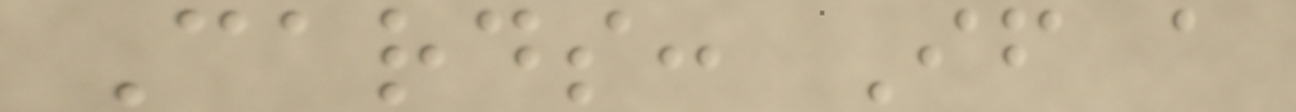Cards: If a
